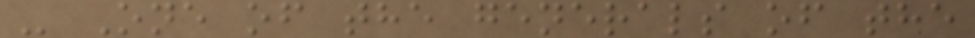- One of the generals of the
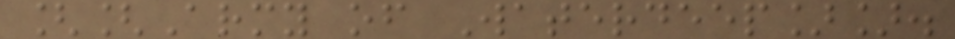[[Army of Waterdeep]].
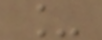_
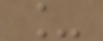_
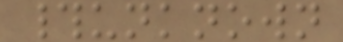#unknown
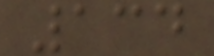134
